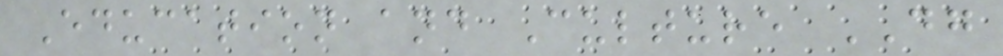Education and Culture DG
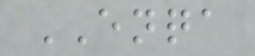ENQA
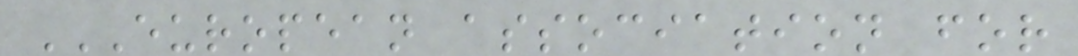EUROPEAN ASSOCIATION FOR
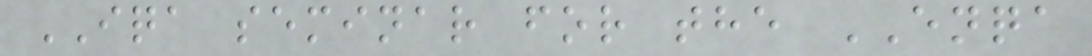IQA seminar for the ENQA
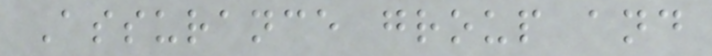Assurance group and
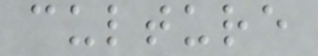culture
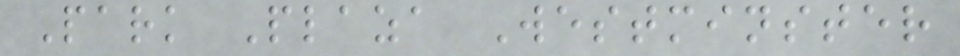Park Plaza Westminster
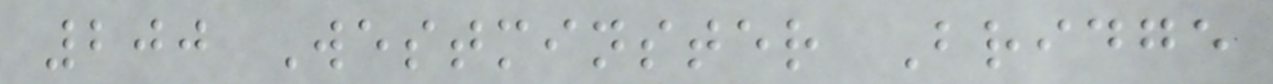200 Westminster Bridge
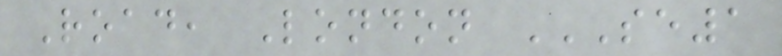Road, London SE1
